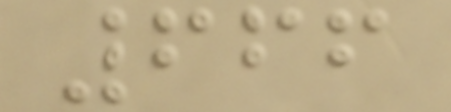666
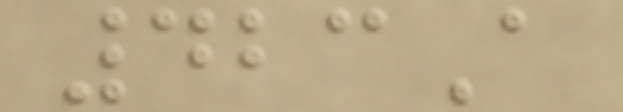423A
